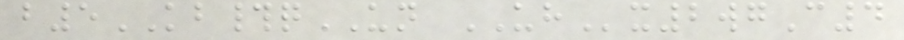b5KB#qUN UHx2wgC4
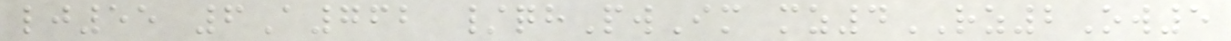lj55 6A762 /qhPwIm mz4RZ2Ow5
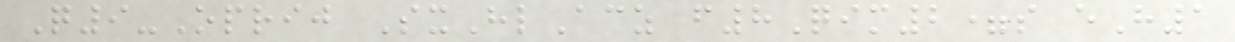Q9-Oprij SxHlAcz f8Qim2=s eH1
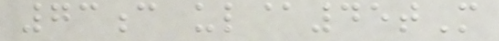73c ul@45tM
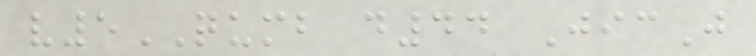v5QUMB d44 JicJ
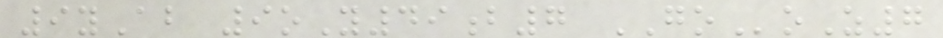9yAb 9oY49b7 GOoZ7
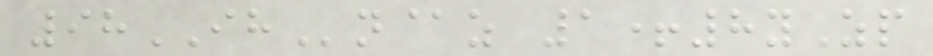98IHn@z 1+8yZp
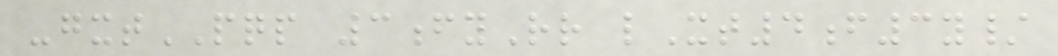-gxtPQP 3fyRr lXt4f3y/
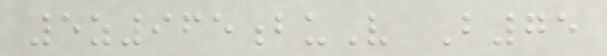5z965buV B75
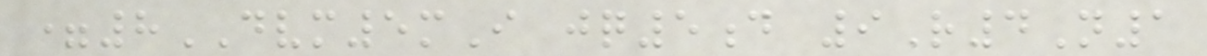=8DVM5mI jq5d 9R4N1
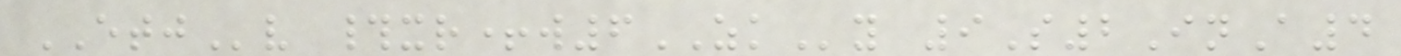ETJv #xr+w6ZKy 9S2InA4
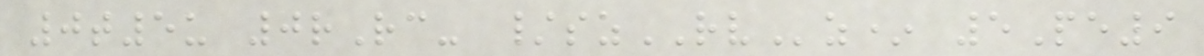0t5u 0rRc- /szRVz* 5Pe9
